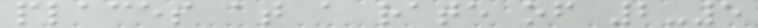places at a rate of 2-5
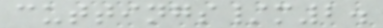cuttings/m2.
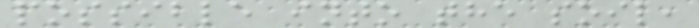possible into the soil,
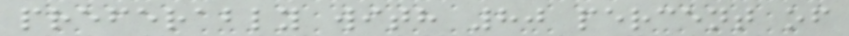preferably with 80 percent of
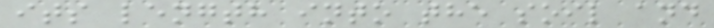its length into the soil and
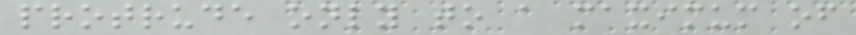protrude only to a maximum of
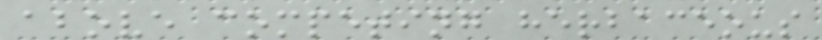above competing herbaceous
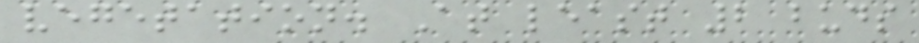vegetation. At least 2 buds
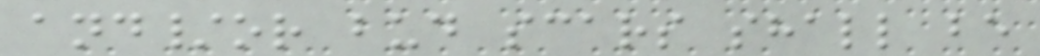and/or bud scars shall be
